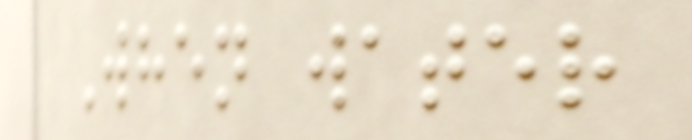When water
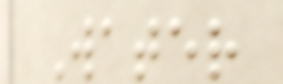Water
